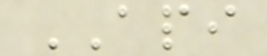API
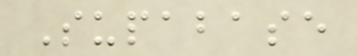Supabase
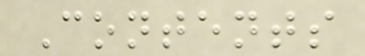Contents
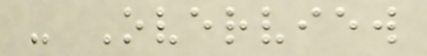- Overview
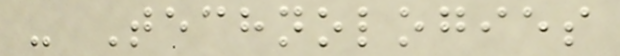- Technologies
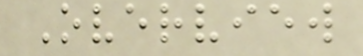Overview
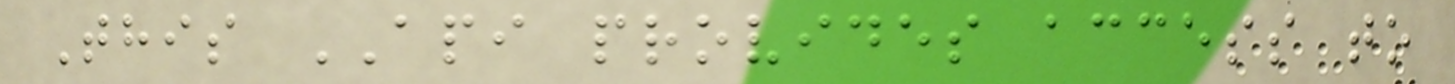This API provides access to
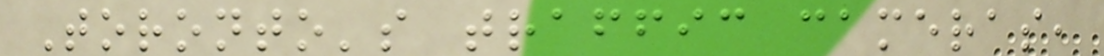Toronto's traffic cameras,
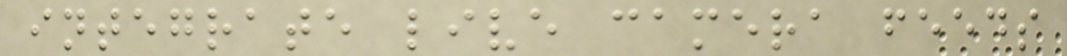integrate live camera feeds
